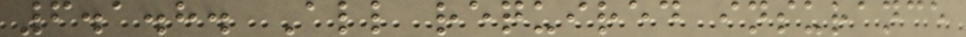6.1.8. All required insurance
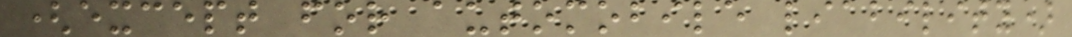(except for automobile liability)
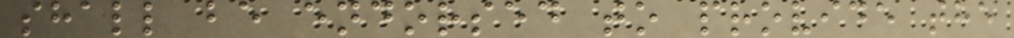shall be endorsed to provide the
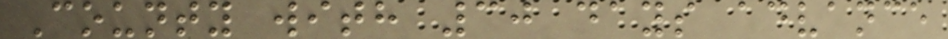County with 30 days advance
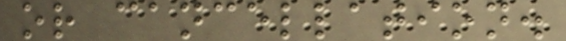or cancellation.
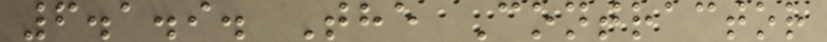6.1.9. The Contractor
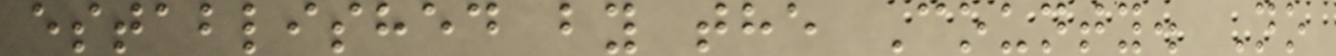established by the County. No
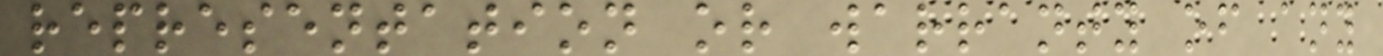representation or warranty of any
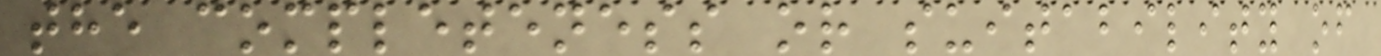the completeness or suitability of
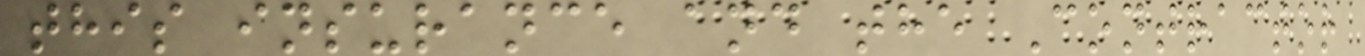this insurance and the Contractor
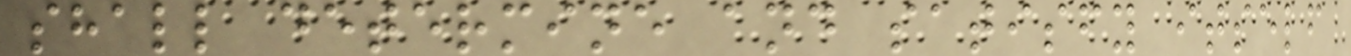shall determine and satisfy itself
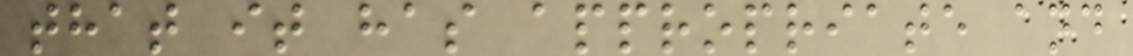that it has appropriate and
